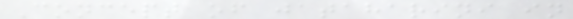Concept of jataharini in
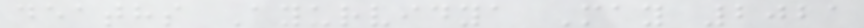deaths Ayurvidya May 2021
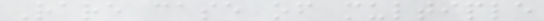Rare case of multiple
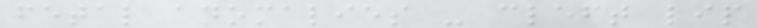fetal anomalies - cleft lip
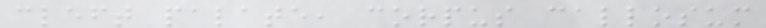cleft palate, corpus callosum
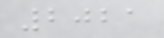2021
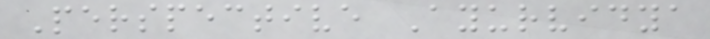Perspective Ayurvidya
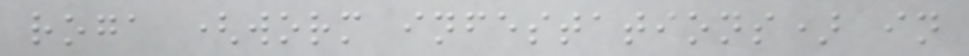roga (worm infestations) in
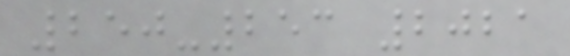250-253 2021
